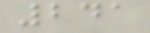241
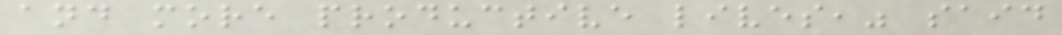and more productive lives," said
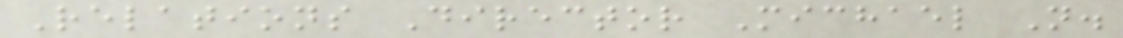Relations Director Michael N.
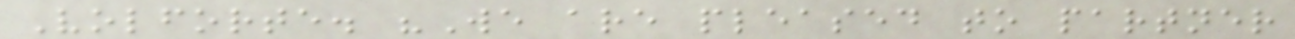Volforte. "We are pleased to partner
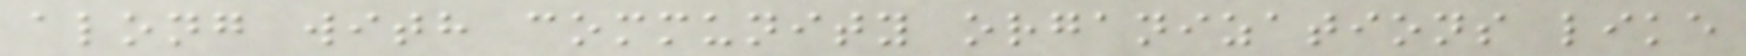along with community organizations like
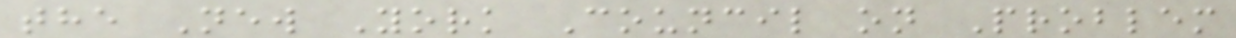the New York Council on Problem
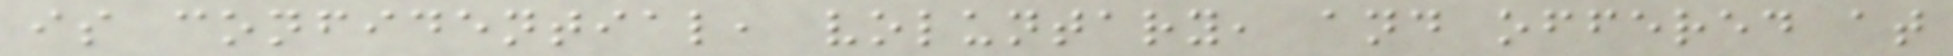is confidential, voluntary, and offered at
